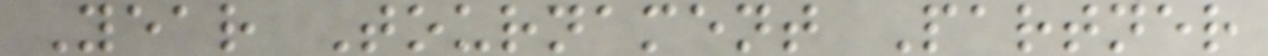Year Tournament Partner
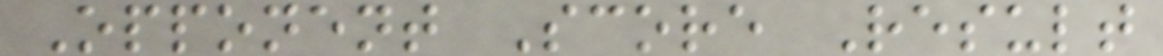Opponent Score Result
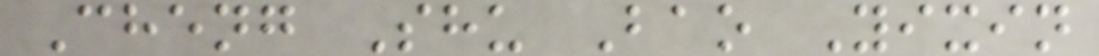Cheng Shu Bao Yixin
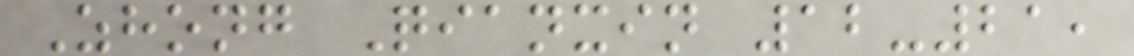Zhong Qianxin 12-21,
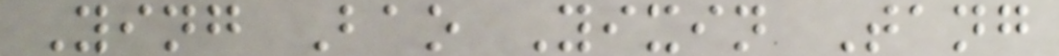Ying Bao Yixin Tang
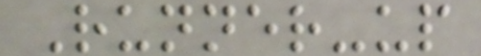Runner-up
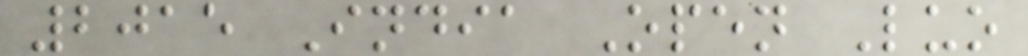2015 India Open Luo
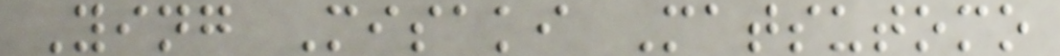Ying Misaki Matsutomo
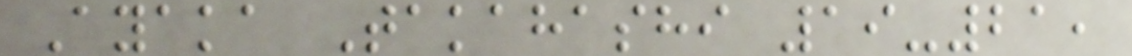Ayaka Takahashi 19-21,
